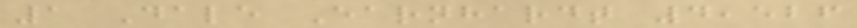1 Dale Earnhardt 4,526
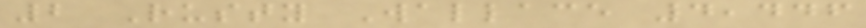2 Rusty Wallace 4,446
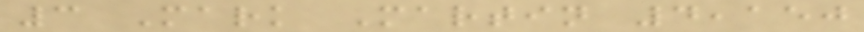3 Mark Martin 4,150
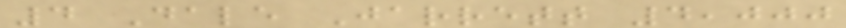4 Dale Jarrett 4,000
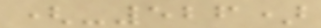(-526)
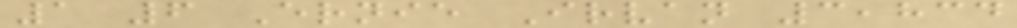1 6 Ernie Irvan 3,834
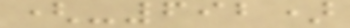(-692)
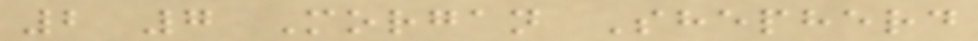2 7 Morgan Shepherd
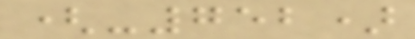(-752)
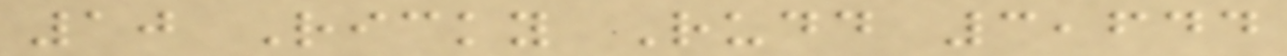10 Ricky Rudd 3,644
